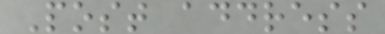Post address
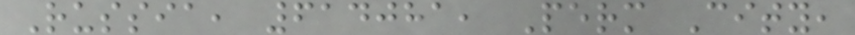Russia, 614081, Perm City,
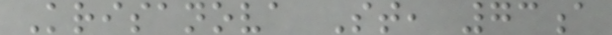Krisanova St, 73a
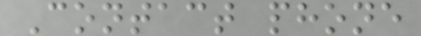Contact phone
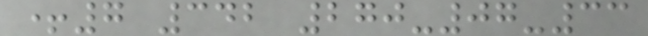+7 342 270-07-33
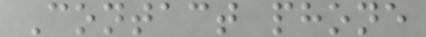Contact phone
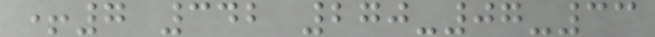+7 342 270-07-33
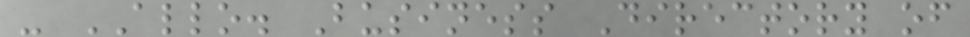- ALLO. Business Directory of
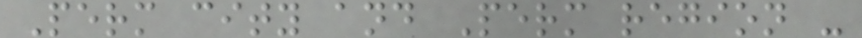Perm city and Perm region -
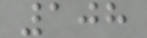108
